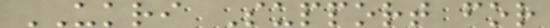UKRI Support for
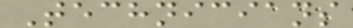Technicians
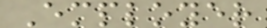Employer
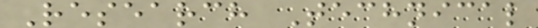Research Technical
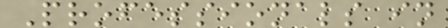Professionals in
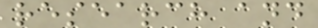research and
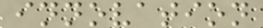innovation
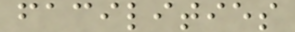facilities
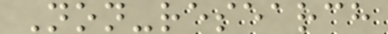Non-research
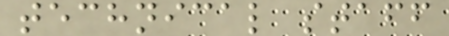technical staff
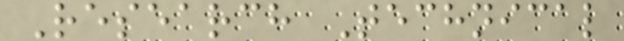Research Technical
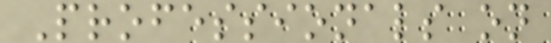Professionals on
